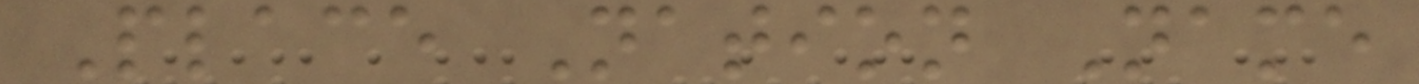Place Nation Name
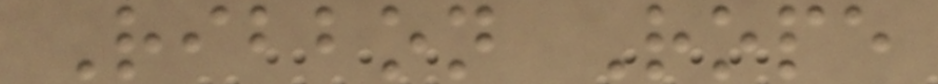Ribbon Rope
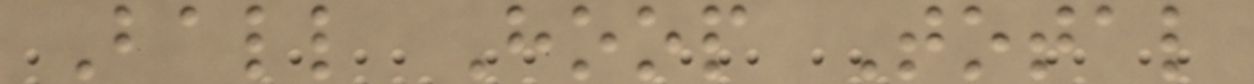Ball Hoop Total
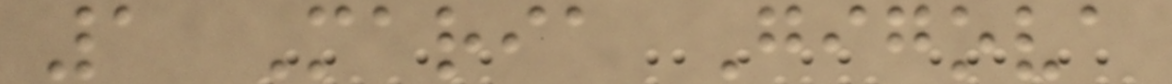1 Maria Gigova
